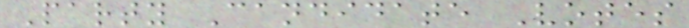Party Candidate Votes
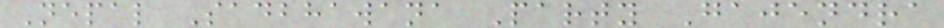Nepal Sadbhawana Party Gajendra
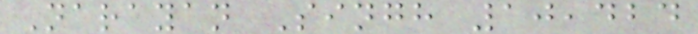Narayan Singh 10,424
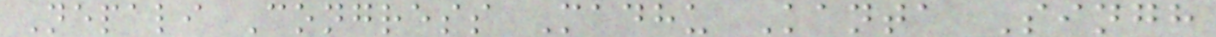Nepali Congress Madhu Kanta Singh
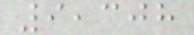9,308
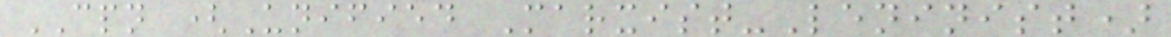CPN (Unified Marxist-Leninist)
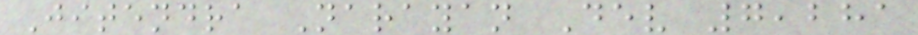Jitendra Narayan Dev 7,281
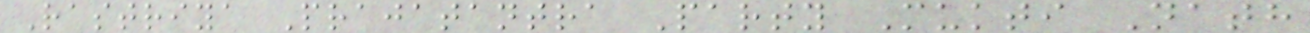Rastriya Prajatantra Party Mukti Nath
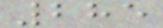285
